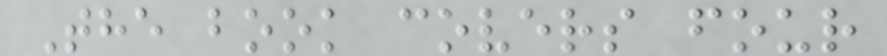The book covers four
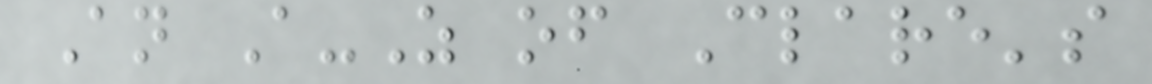An A-Z of Clare's
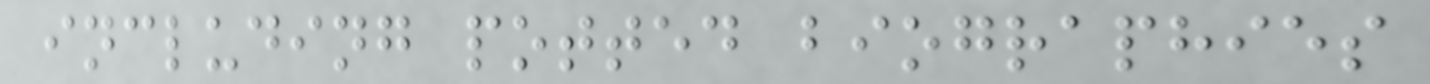including potted biographies
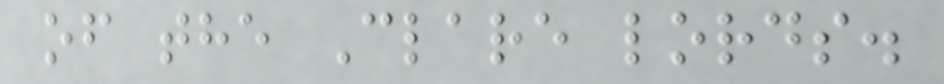of the Clare lords.
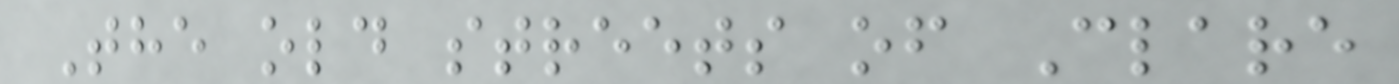The old streets of Clare
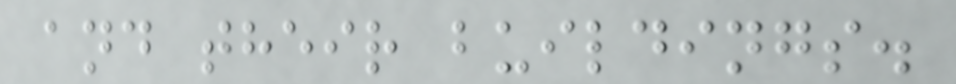and their buildings.
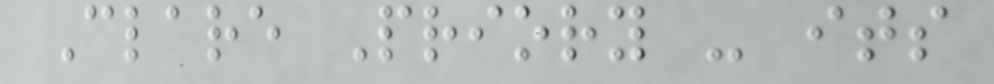Clare Priory - its
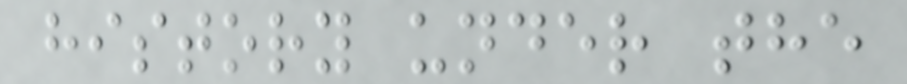history under the
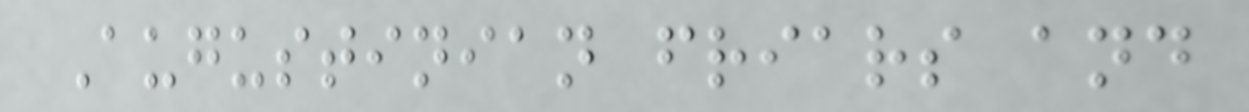Augustinian friars and
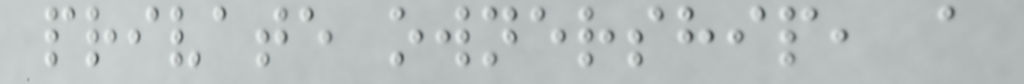private ownership, a
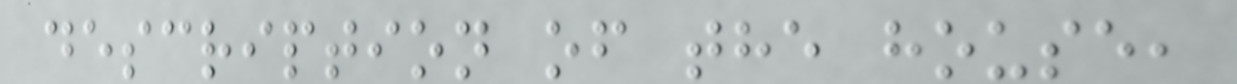description of the house,
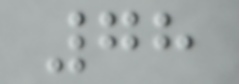78
